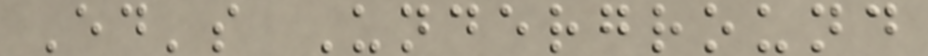Ed's Underground
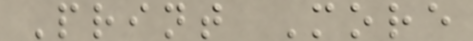Print More
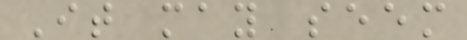It may seem
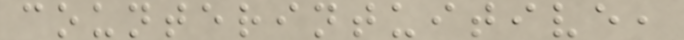counterintuitive,
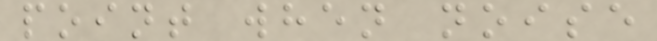point when noise
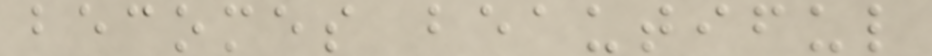becomes beautiful
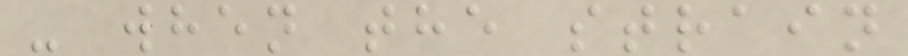- when the strain
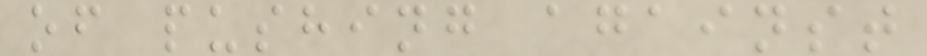of pushing against
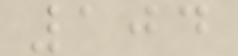104
